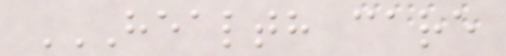HEALTH CARE
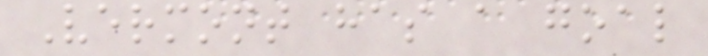Vermont has a goal
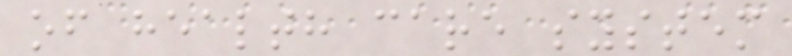of health care system
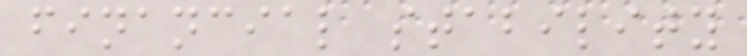financial stability
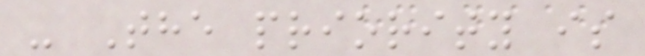- The priority is
